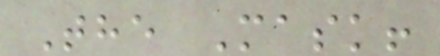The Mask!
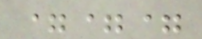===
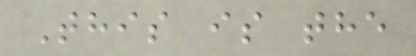This is the
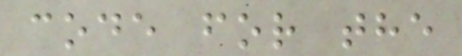code for the
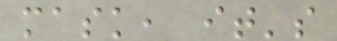mask, it's
